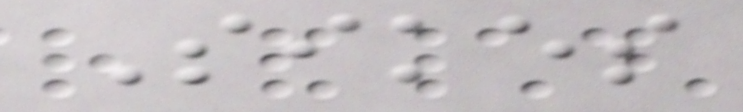Sikes
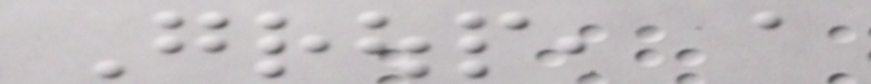Group, a
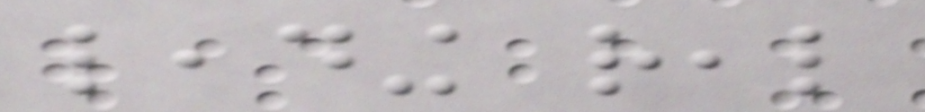leading real
